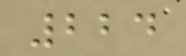224
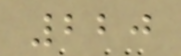220
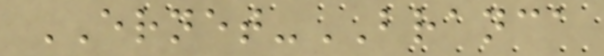ERNET-BRANCA
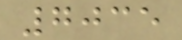7035
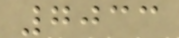7033
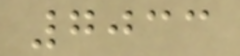7033
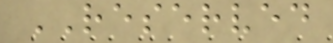RESERVED
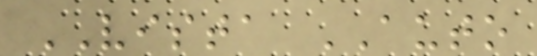VISTA AUTO
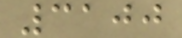3100
